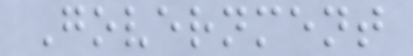Government
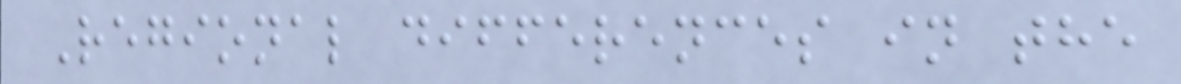Regional differences in the
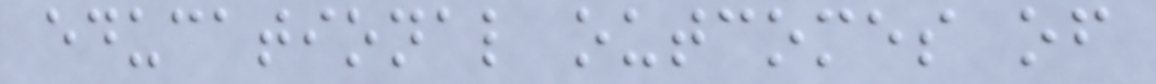educational outcomes of
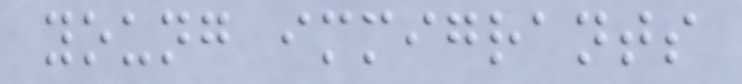young immigrants
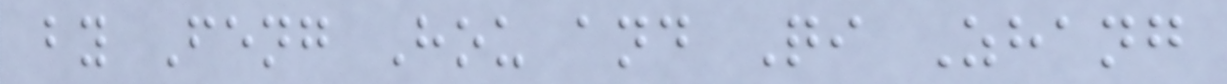by Feng Hou and Qi Zhang
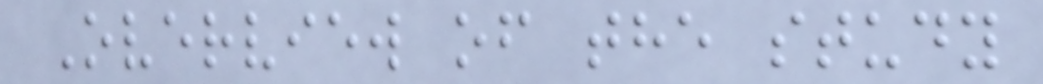Overview of the study
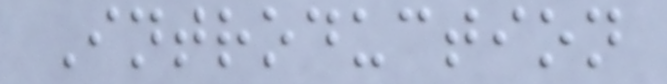Introduction
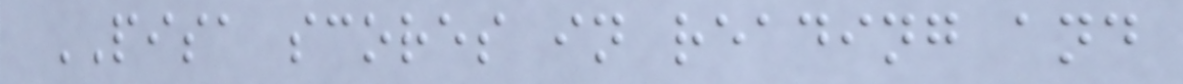PISA scores in reading and
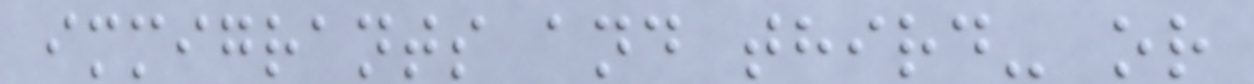immigrants and third- or
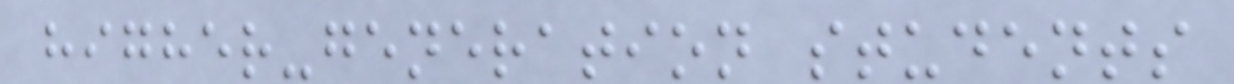higher-generation students
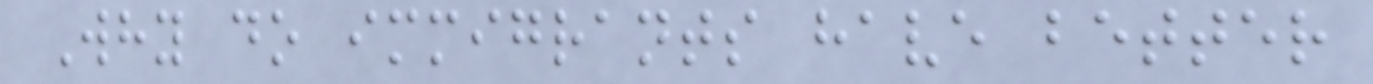Why do immigrants have better
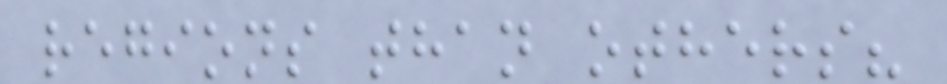regions than others?
